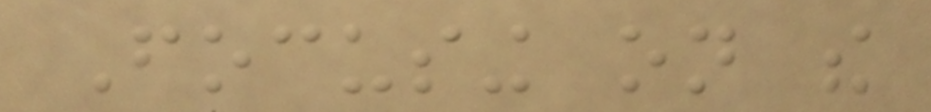Focusing on the
